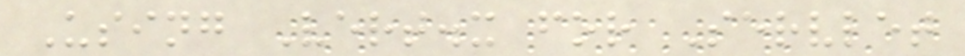Using Vert.x for Servlet
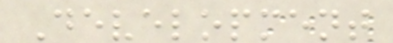Development
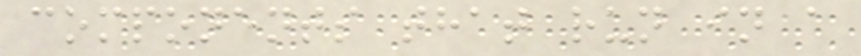components that run in a
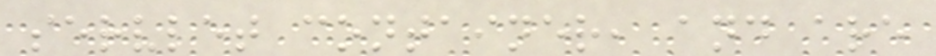servlet container, and are
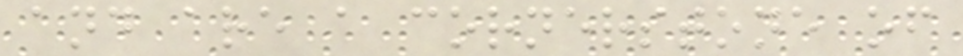and are a cornerstone of
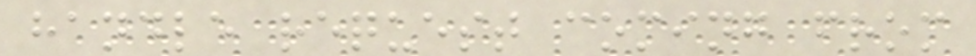handle request coming from
